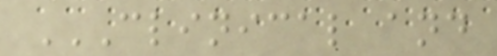CLINICAL AND
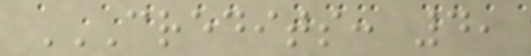CREDITS: 4,
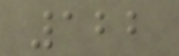122
